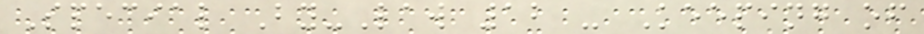Special By-Law 12 - Keeping of
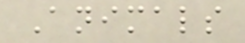Animals
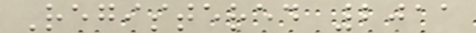Registered 2011
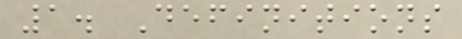1. Definitions
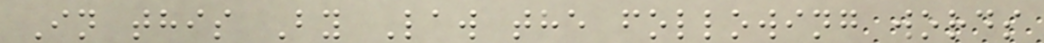In this By Law the following words
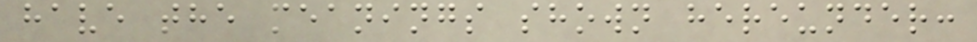have the meanings shown hereunder:
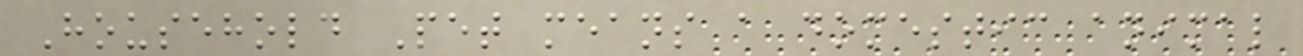Household Pet means a domestic animal
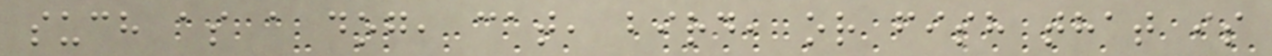such as a dog, cat, bird, or fish that is
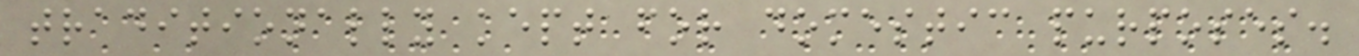traditionally kept for domestic purposes.
